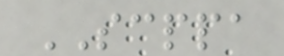SCPPA
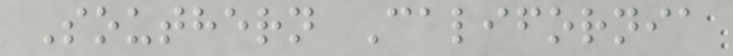Southern California
